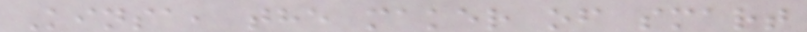Kinsa, the maker of smart
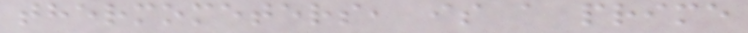thermometers, is a prime
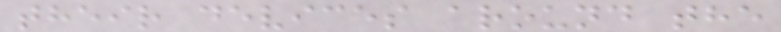their devices around the
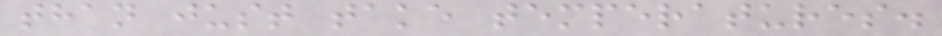than just take temperatures.
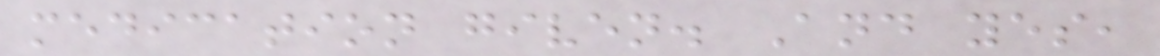medication given. And yes,
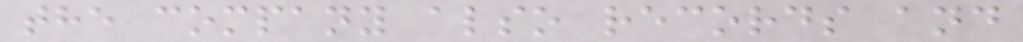the company also records and
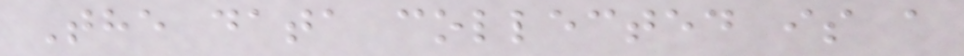The data collected is a
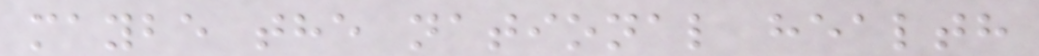maybe the national health
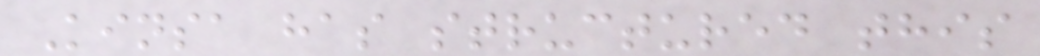Kinsa has structured this
